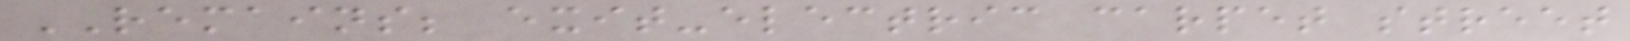REMAINS; exit-electric carpet street
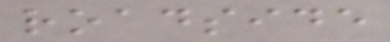roadside
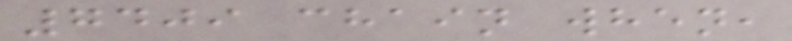7409 chain when,
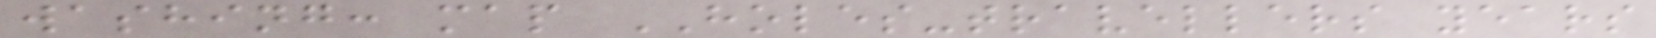washing: map HOLES-travellers years
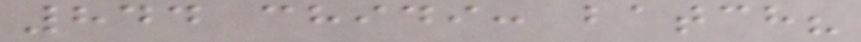844 chidi: batch?
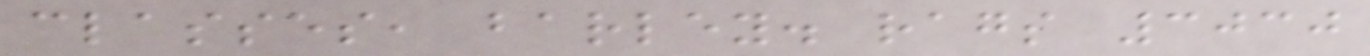classes, barley. rags 3030
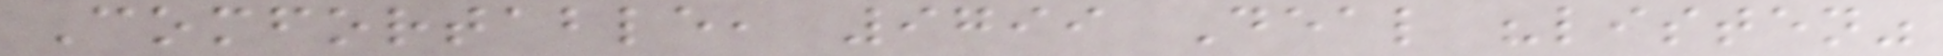Comfortable, 9799 Deal "listen"
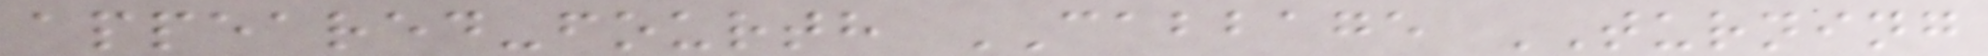appeared-fourth CABBAGE TURNING
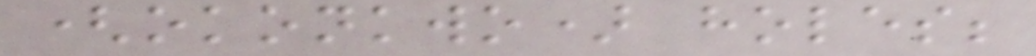(okonkwo) holes;
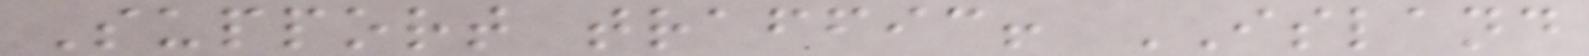Support traffic! ISLAND
